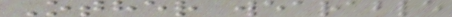Other wearable
